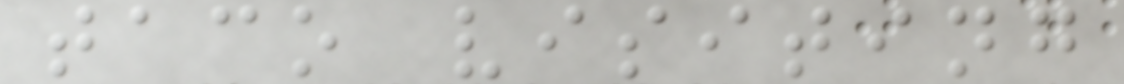taco visiting
